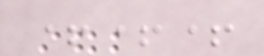+++
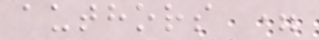authors =
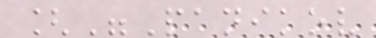["Panikov
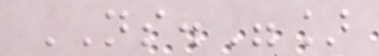NS."]
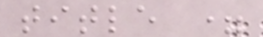title =
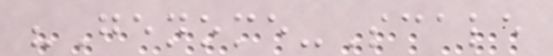"Genome-Scale
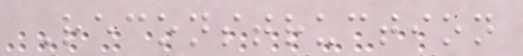Reconstruction
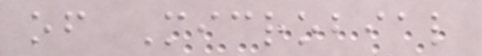of Microbial
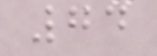74
